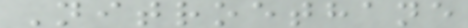Nitroethane
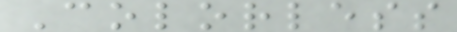Colorless
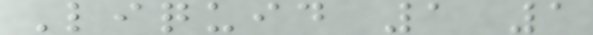Liquid 1 1
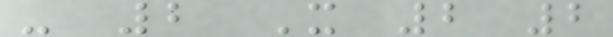- 2 X 2 2
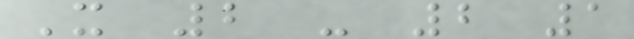X 2 - 2 1
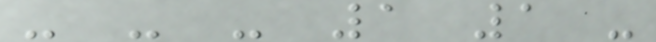- - - 1 1 -
